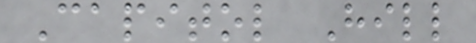Capitol Hill
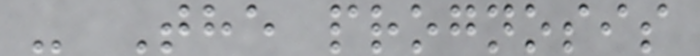- The prognosis
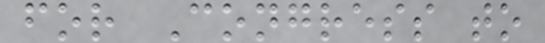for Congress to
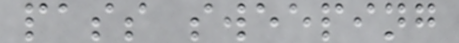pass sweeping
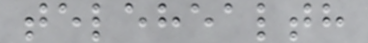telehealth
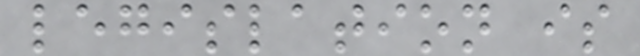legislation is
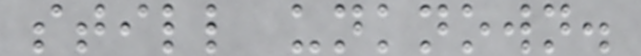still unknown.
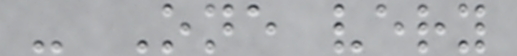- One very
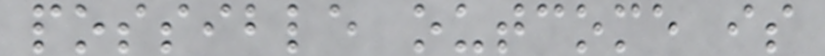possible outcome is
